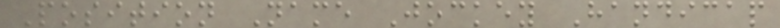Position Name Jockey Handicap
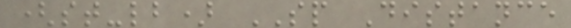(st-lb) SP Distance
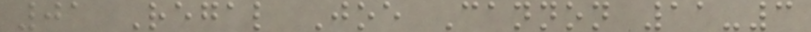01 Regal Joe Cannon 11-3
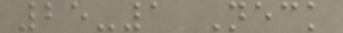25-1 Neck
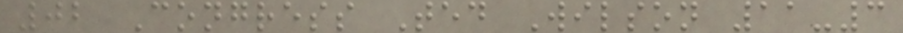02 Congress Ted Wilson 11-3
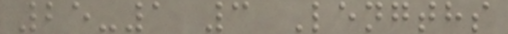25-1 3 Lengths
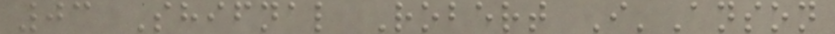03 Shifnal Robert I'Anson
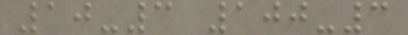10-3 100-3
